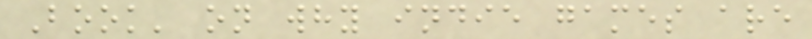Book' on why indie games are
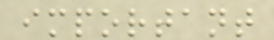important
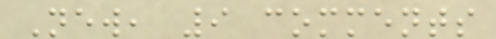New, 9 comments
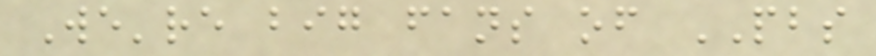We're big fans of PBS
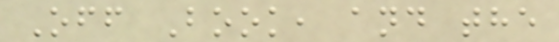Off Book, and the
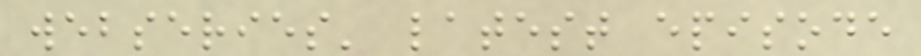webseries' latest episode
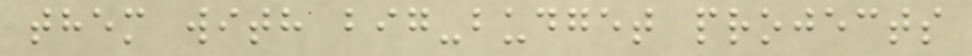them with big-budget projects
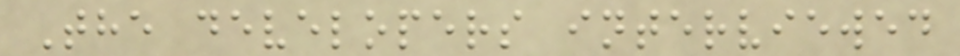The developers interviewed
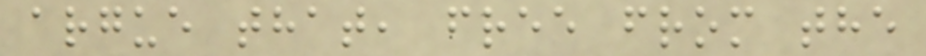argue that, free from the
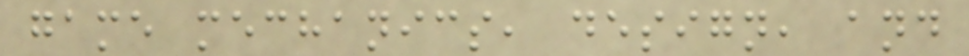game mechanics, design, and
